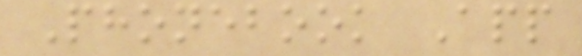Phonebook App
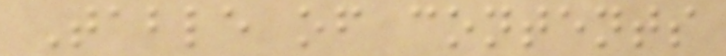Table of contents
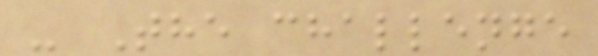- The challenge
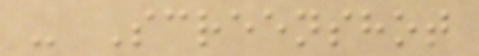- Screenshot
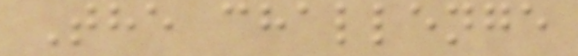The challenge
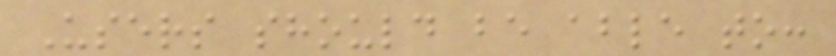Users should be able to:
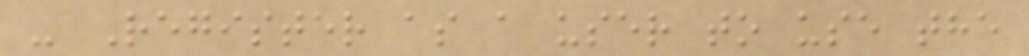- Register as a user to use the
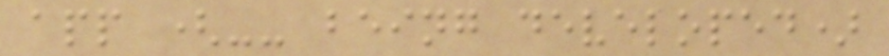app (-- being developed)
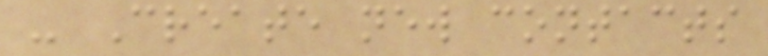- Create new contacts
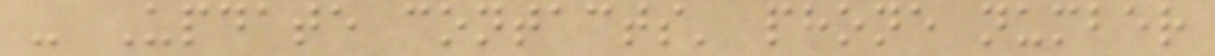- Update contacts' phone number
